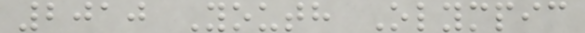2010 Youth Olympic
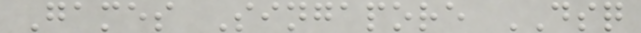Games Singapore DSQ
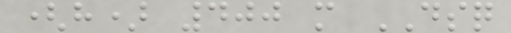(h) 400 m DSQ
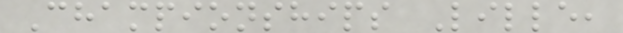Championships Lille,
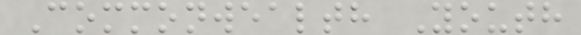Commonwealth Youth
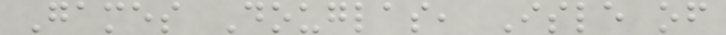Games Douglas, Isle of
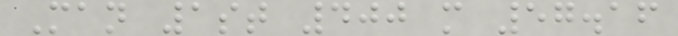Man 1st 400 m 57.16
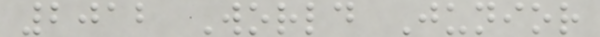2012 World Junior
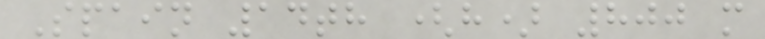Spain 14th (h) 800 m
